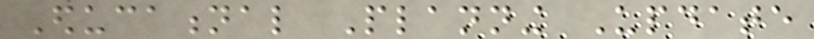Educational Planning Update
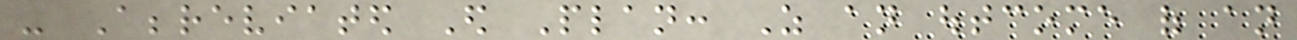- Abbreviated Ed Plan: As an outcome of an
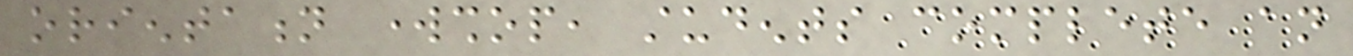orientation workshop, students complete an
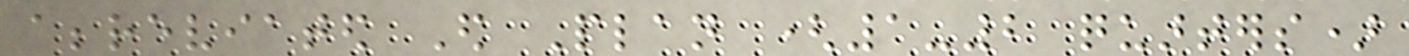abbreviated Ed Plan (1-2 quarters)
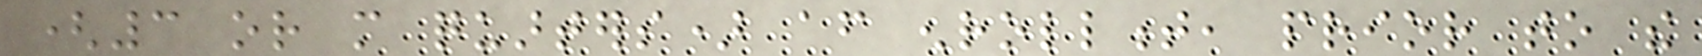(3 or more quarters) after enrollment, prior to the
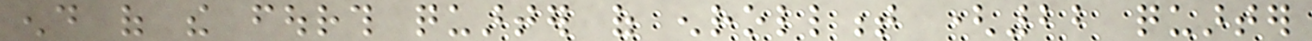end of the fourth quarter of enrollment (22 quarter
